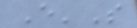E'S
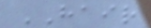HAIR
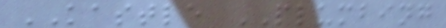KASTLE PLUMBING
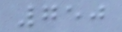750
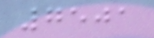7501
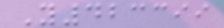Y423399
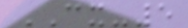CX-5
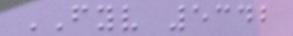FYV 5342
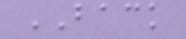BACK
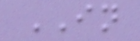IN
